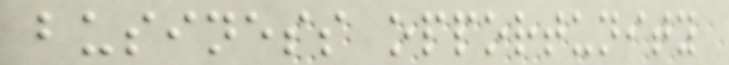business opportunity
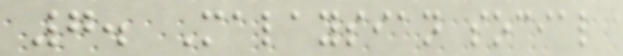7. Malaysian social
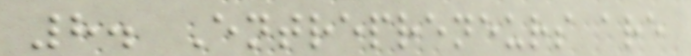8. Entrepreneurs are
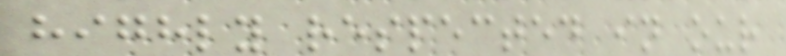highly respected in our
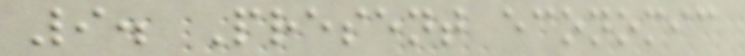9. Present economic
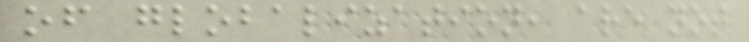of globalization, are not
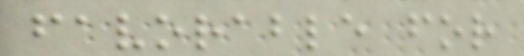favorable for
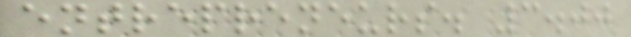entrepreneurs. 3.00
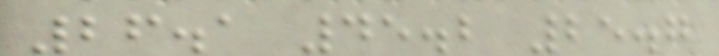26.1 45.2 25.7
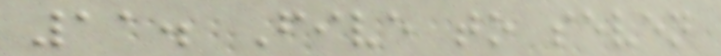11. Five to seven
